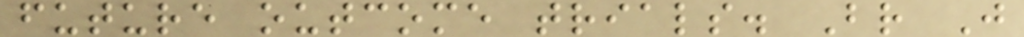future outcome trials. Br J
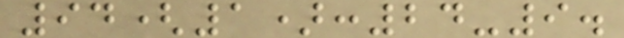94(1):24-9.
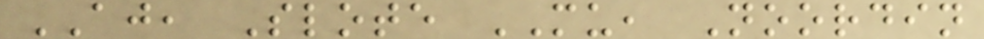AJ, Slote MU, Noordin
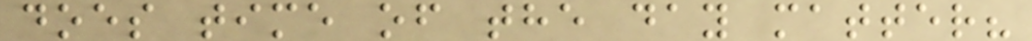does time of the day matter?
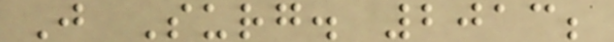J Surg. 2013;
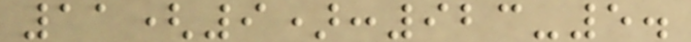11(9):923-5.
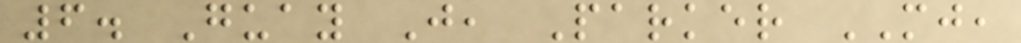6. Guay J, Parker MJ,
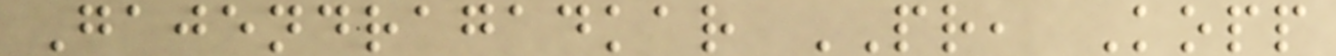Gajendragadkar PR, Kopp
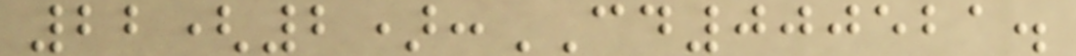22(2):CD000521.
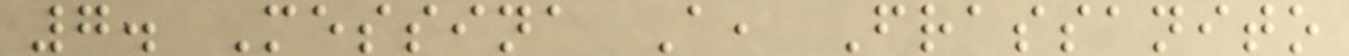7. Messina A, Frassanito
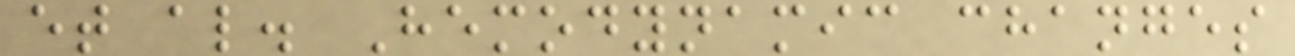et al. Hemodynamic changes
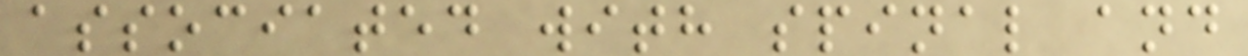associated with spinal and
